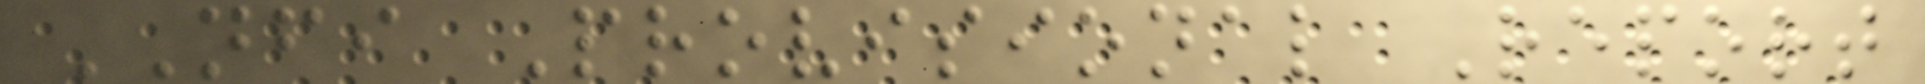NFI Provisional Report
